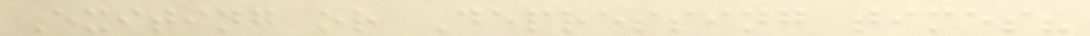Exiting or Depressing times?
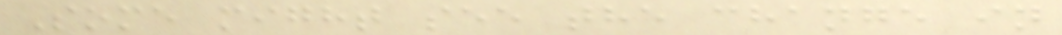Some might see the change in
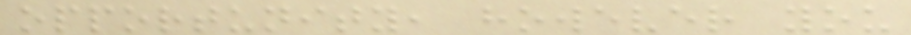opportunity, however you
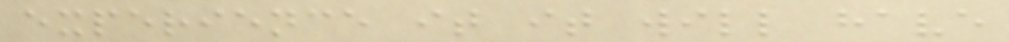experience it it will have
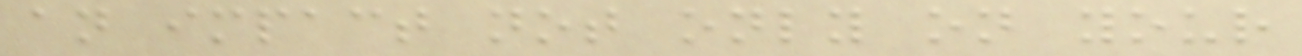an impact not only on your
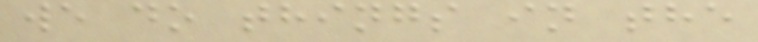we do things in the
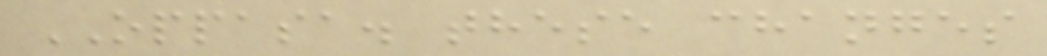OPPASA. these changes
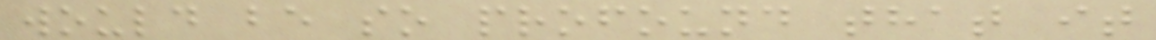would be so profound that it
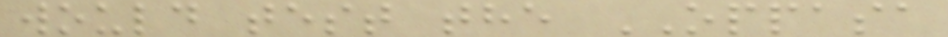would test the OPPASA
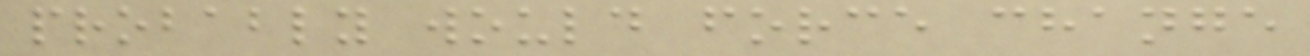probably would force change
